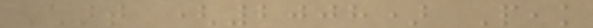Chart (2008) Peak
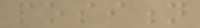position
